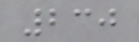230
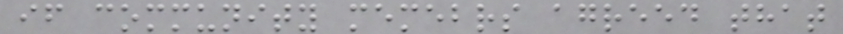if community memebrs agreed that
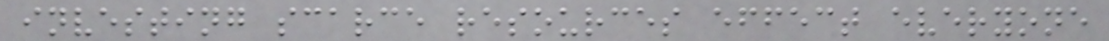investing scarce resources effect everyone
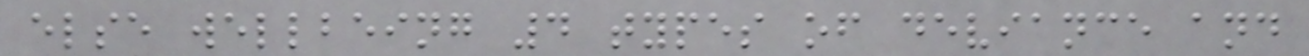else wellbeing 4 types of deviance and
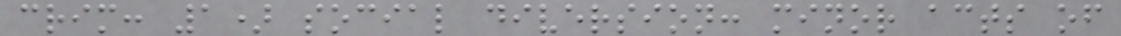crim: 1) social diversion: minor acts of
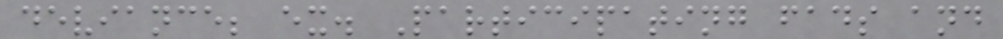deviance; ex. Participating fads and
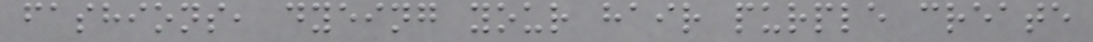fashions, dyeing your hair purple create
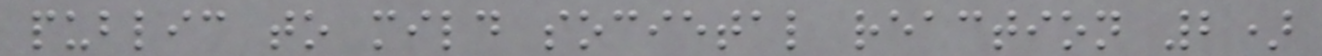public to mild societal reaction 2)
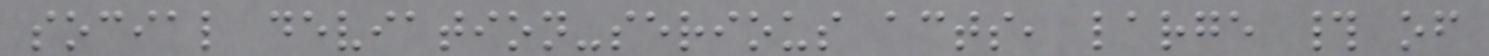social deviation-serious acts, large # of
